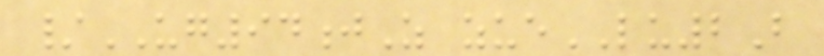/UG94jZ zueLU2B
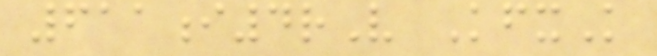611i4rV KfxK
